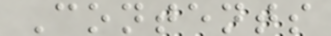Contents
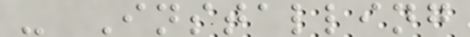- Installing
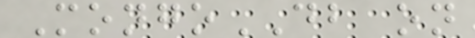MongoDB on
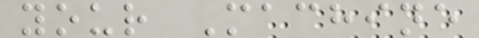your Machine
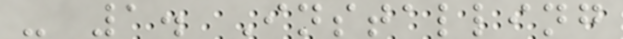- 1. Installing
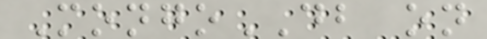MongoDB on
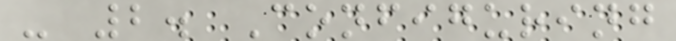- 2. Configuring
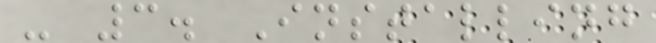- 3. Installing
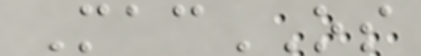MacOS
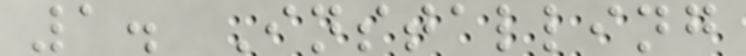1. Installing
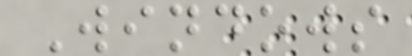Windows
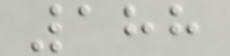188
